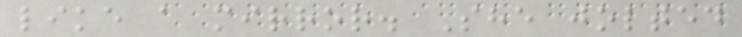like a mirror. She jolted
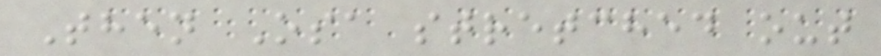Then Osa stretched out
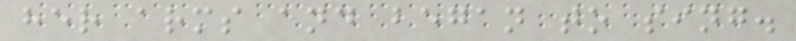her arms and began to sing.
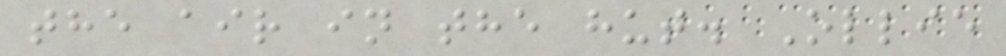the air in the hut. Ollie
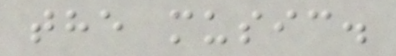the music.
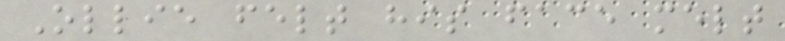Ollie felt his face melt
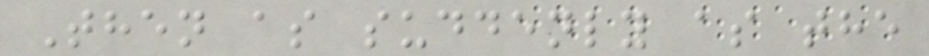Then as suddenly as the
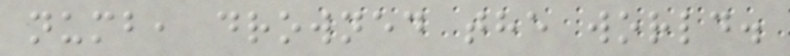numb, drowned the world.
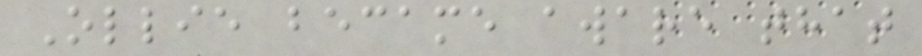Ollie became aware that
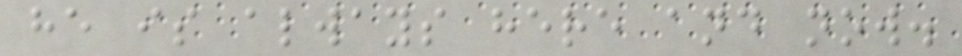he is always here and now.
